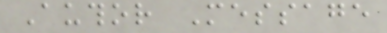Author Message
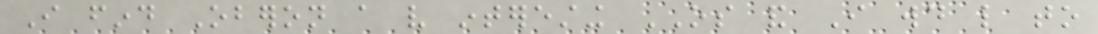I find Oberon a very interesting OS and I would like to
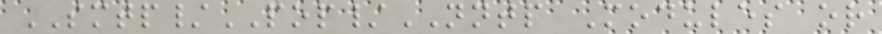SMTP/POP/NNTP Modules or
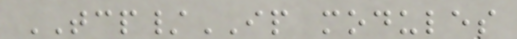TCP/IP modules
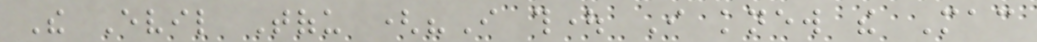The Evil Tofu ("I thought I knew the Mac
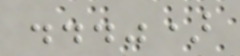...")
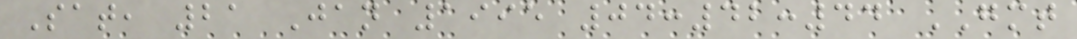Sat, 21 Jan 1995 04:42:44 GMT
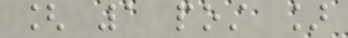[ 1 post ]
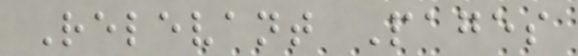Relevant Pages
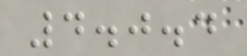4.0.4
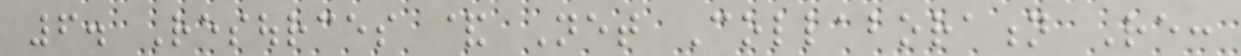6. Resources & Net Collaboration Re:
